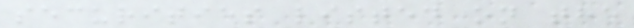securities listed on the
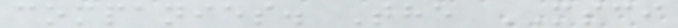companies. The MSCI
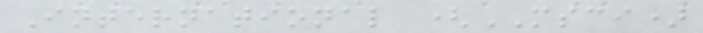International (MSCI)
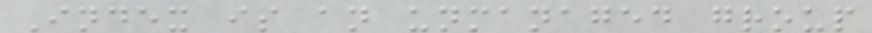Index is an unmanaged group
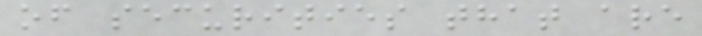of securities that are
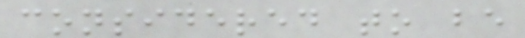considered to be
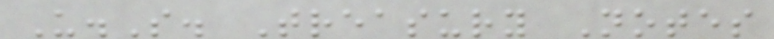U.S. Treasury Notes
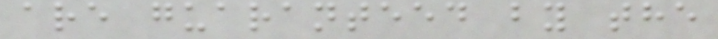are guaranteed by the
